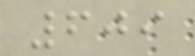609
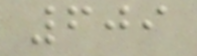609
